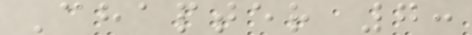Chapter 7:
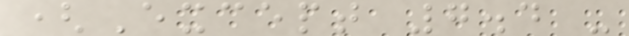(Except 7.4 -
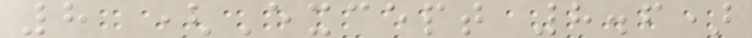8 (Except 8.6)
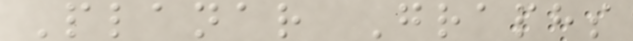Planar Graphs
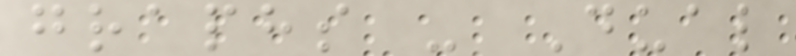graphs - Dual
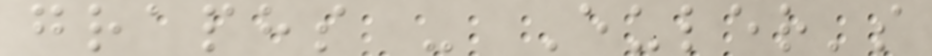graphs - Euler's
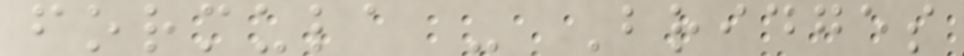formula - Bridges
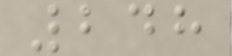248
